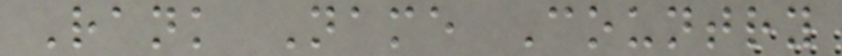Rank Name Country
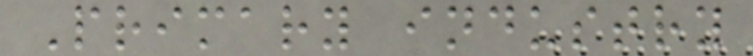Primary industry
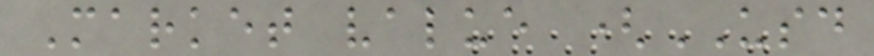Market value (USD
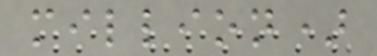million)
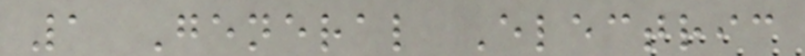1 General Electric
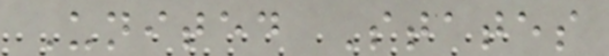United States
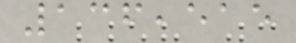136,515
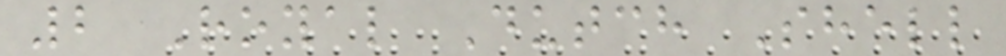2 Royal Dutch Shell
